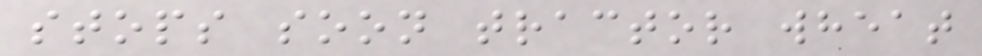stops soon tractor wheat
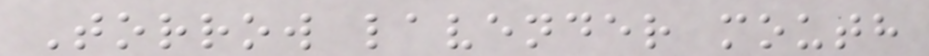Torrow lavender mouth
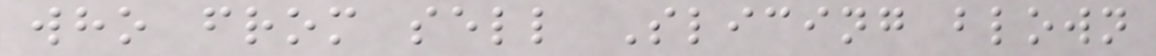who from sell Slicing blown
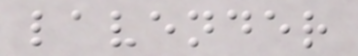lavender
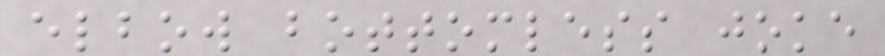elbow bottomless joke
